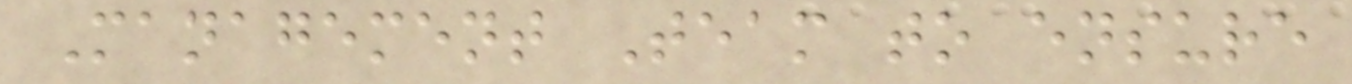Management Team to ensure
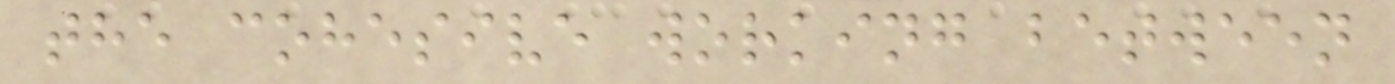the cohesive working between
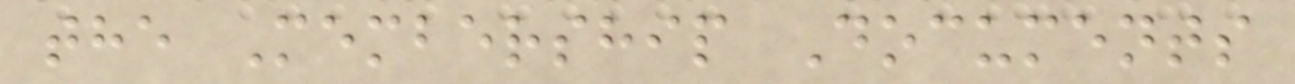the Membership Documents
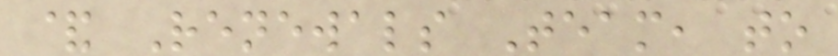& Renewals Team, to
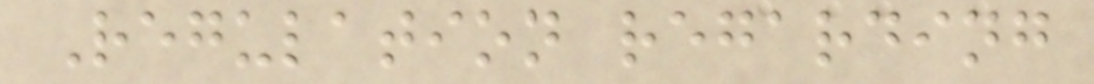Regulation regarding
